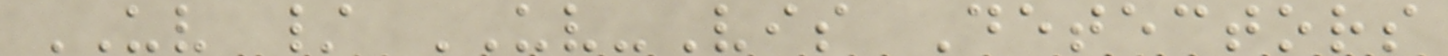UV / UV-Vis Detectors
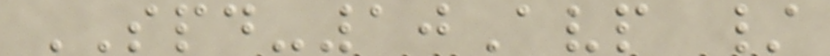SPD-10Avp /
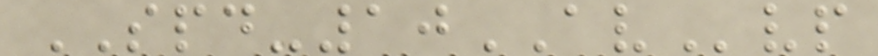SPD-10AVvp
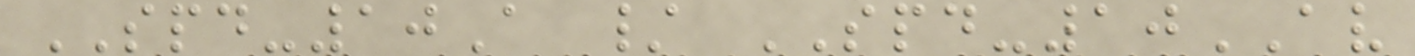SPD-10A / SPD-10AV
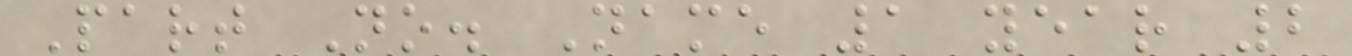Part No. Name 1 year 2
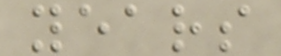years
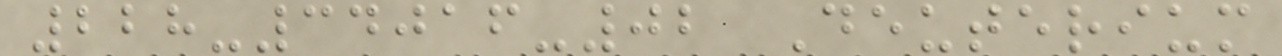228-34016-02 Deuterium
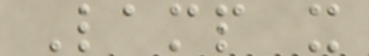Lamp x
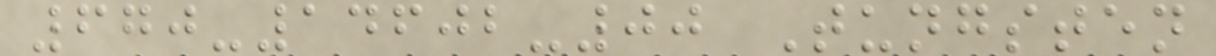670-14602-00 Tungsten
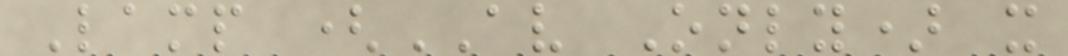Lamp (AV Only) x
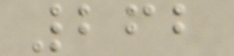262
